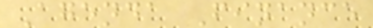Agenda Finance
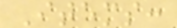Items:
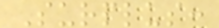Surplus:
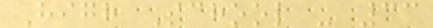High School - 33
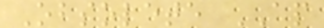Obsolete AP
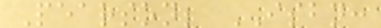Pearson; ISBN:
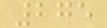275
